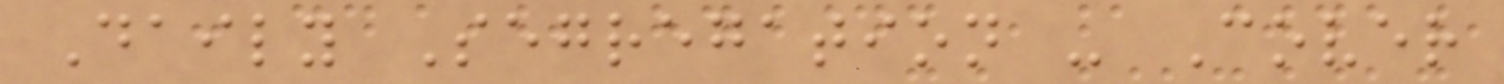Daily Segregation - Cover
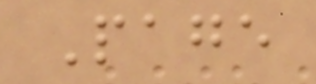Page
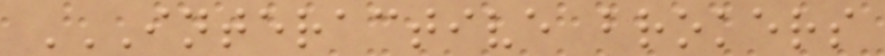INTERACTIVE BROKERS
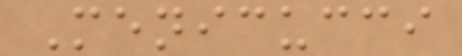Menicucci
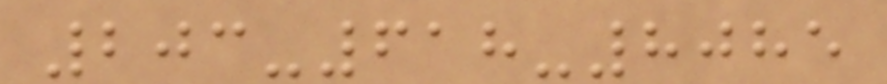203-618-8085
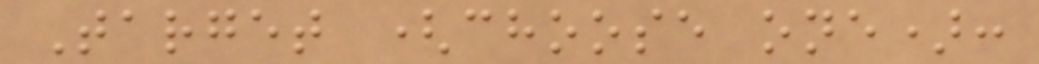Target (choose one):
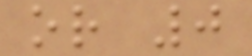or 0
